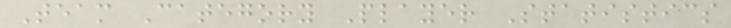Team Category Player Statistics
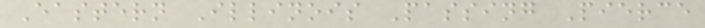Eastern Illinois Passing Pierce
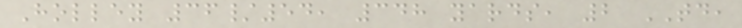Holley 36/54, 348 yards, 2 TD,
